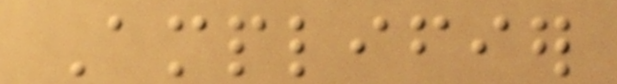Amplifier
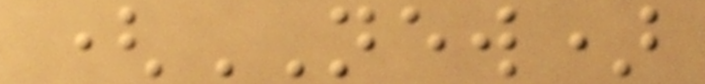(NEW)
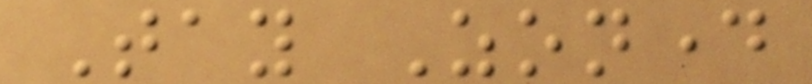Tay Zonday
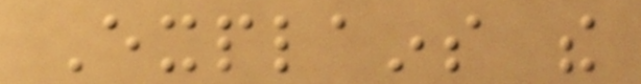Explains the
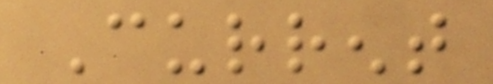Current
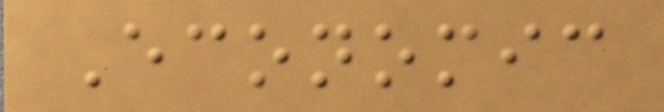Economic
